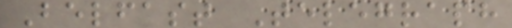Belfast Telegraph
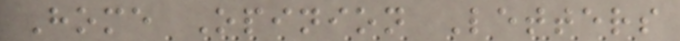Home Opinion Letters
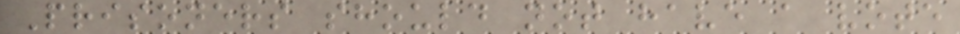Prisoners should not have a vote
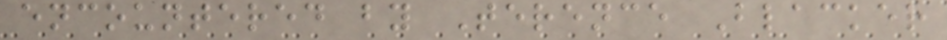encountered by Terence Blacker
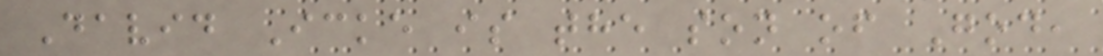David Icke is the son of God,
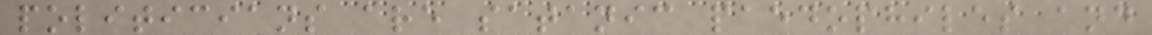politicians are satanic paedophiles and
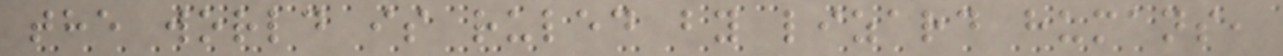the world is ruled by lizard humans,
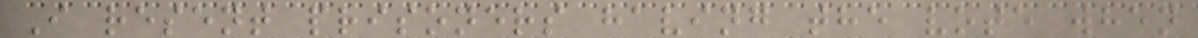I resent prisoners having the vote when
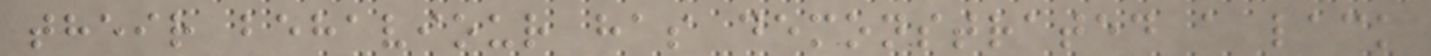their behaviour has demonstrated a lack
